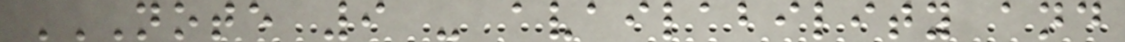NOTE 9 - AVAILABILITY AND
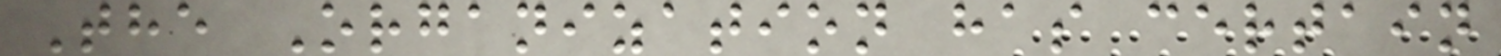The Organization has certain
